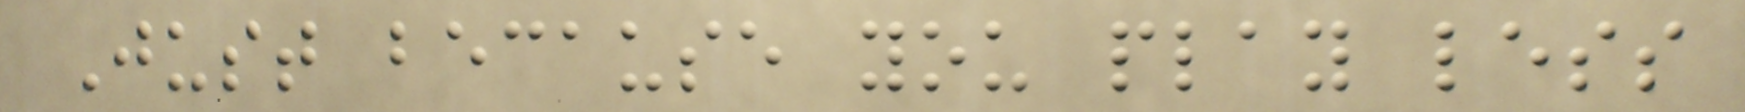Just because you play less
